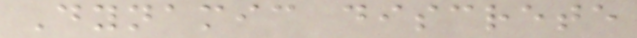Dynamic discrete
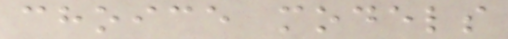choice models
